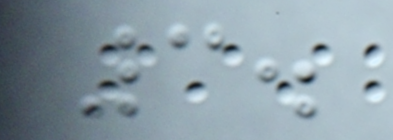3.
